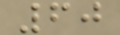60
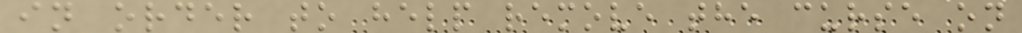in order to help remove the curse on
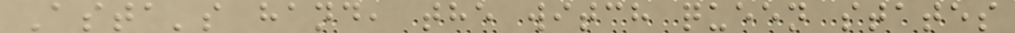Asta's hand, the witch queen states
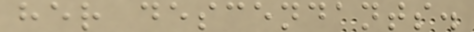her descendants.
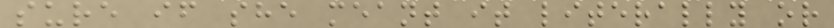sure if she meant it literally or
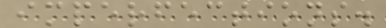imperfections.
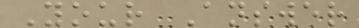Your Answer
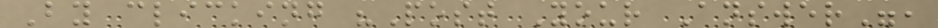By clicking "Post Your Answer",
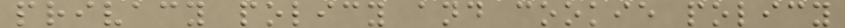privacy policy and cookie policy
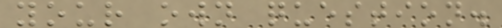your own question.
